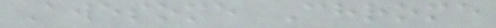Awesome Chrome
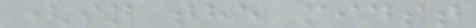(in the midst
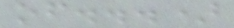of...)
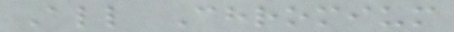All Chromium
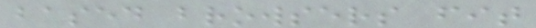based browsers fit
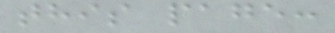this page:
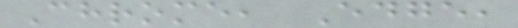Chrome, Edge,
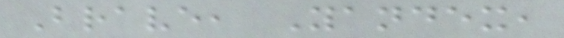Brave, Yandex,
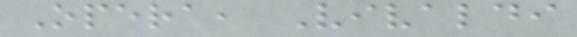Opera, Vivaldi
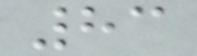83
